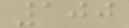100
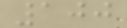100
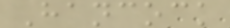Hancock
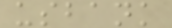usbank
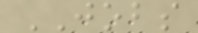JOBS
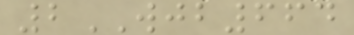2WJB664
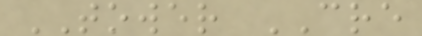TOWER CRE
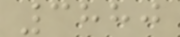3880
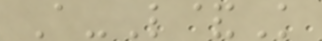A-L&K
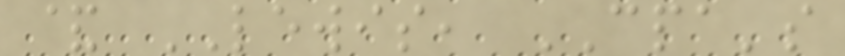& LEWIS, CPA's
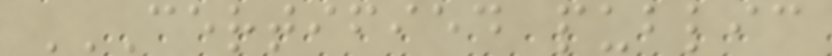CERTIFIED PUBLIC
